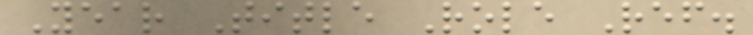Year Title Role Ref.
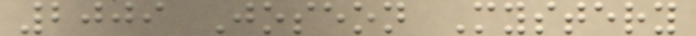2009 Joseon Mystery
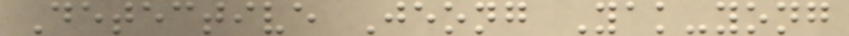Detective Jeong Yak-yong
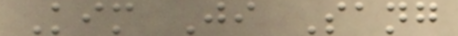Kim Ji Sang
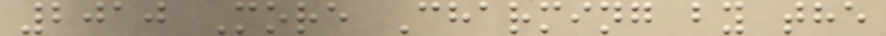2010 More Charming by the
